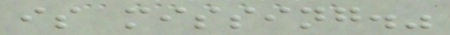is missing."
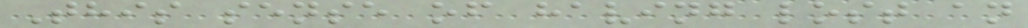This sense of having lost an
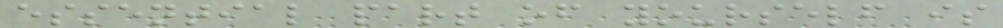essential part of yourself is
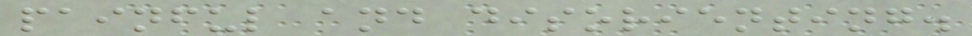painful and disorienting.
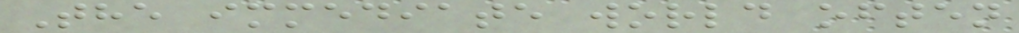The immediate world often
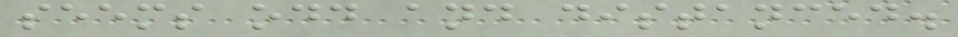seems odd and distanced.
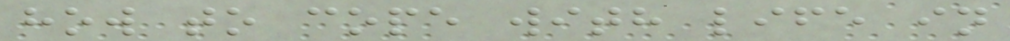how to cope with life in
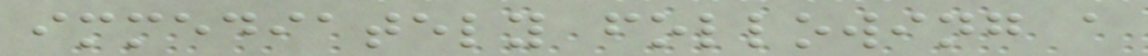immediately following a
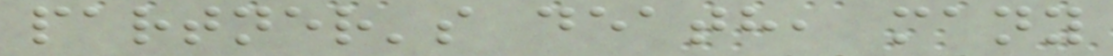partner's death, many
